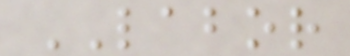LABOR
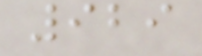929
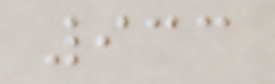933
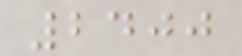2400
